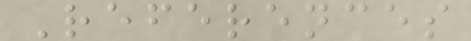References
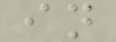in
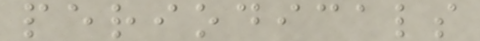periodicals
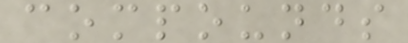compounds
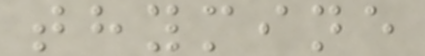thymine
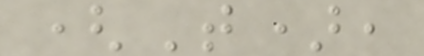(T),
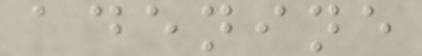adenine
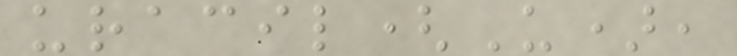uracil(U),
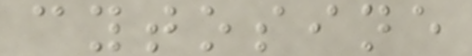cytosine
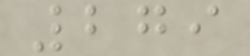279
